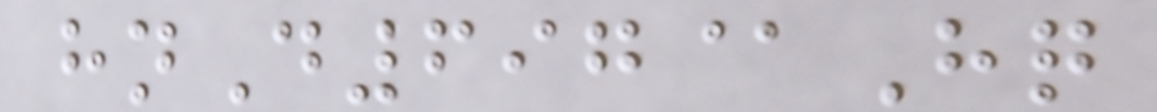hnD697@Hq
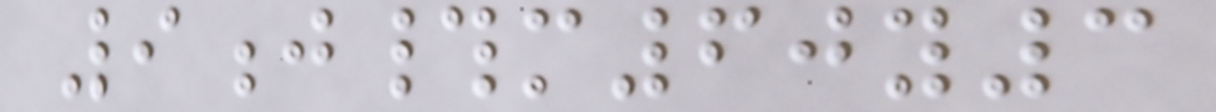9j#m60y3
